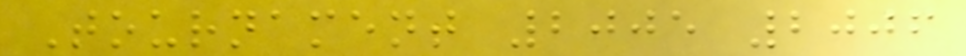Tournament 2005 2006
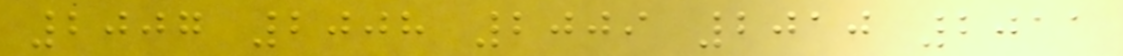2007 2008 2009 2010 2011
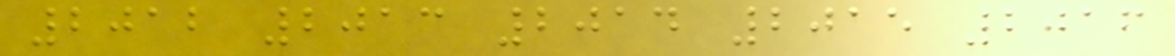2012 2013 2014 2015 2016
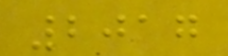2017
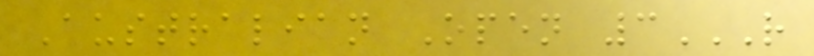Australian Open 3R
